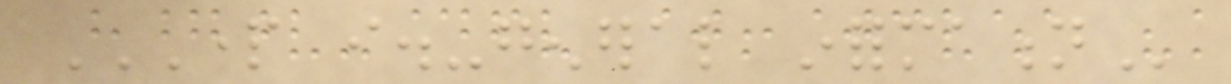PART I.-GENERAL INFORMATION
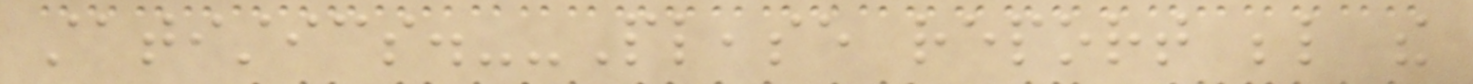statistics.--Please report below the
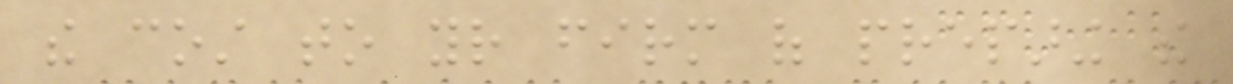the cost to your firm of preparing the
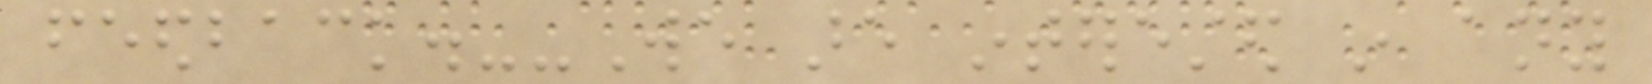feedback.--We are interested in any
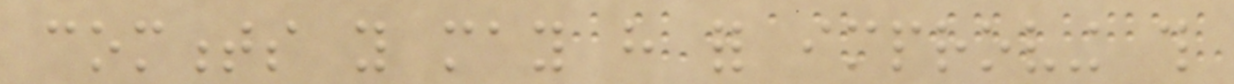comments you may have for improving this
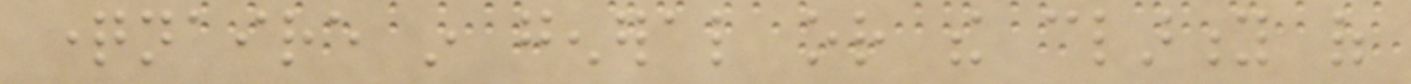questionnaire in general or the clarity of
